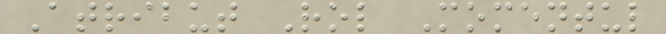Atribut Rol Momentul
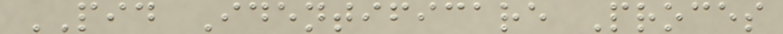PID Identificare Proces
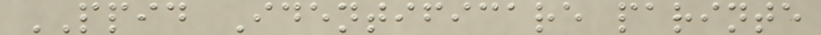PPID Identificare parinte
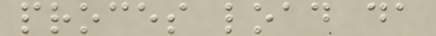proces load da
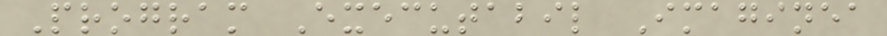Program Executabil Imaginea
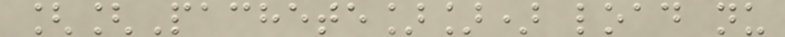[[Pachete]]) load nu
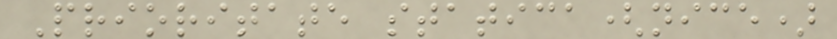Prioritate statica(nice)
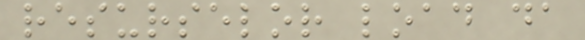resurselor load da
